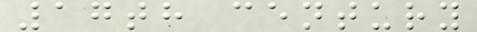17th century
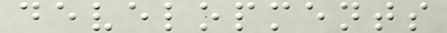developments
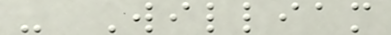- William
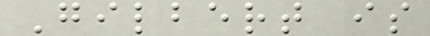Gilbert is
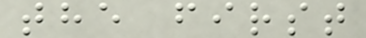the first
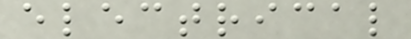electrical
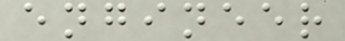engineer
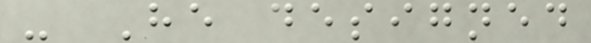- He designed
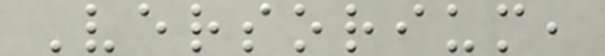Versorium,
